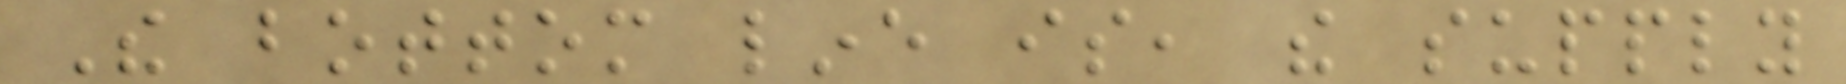The bottom line is, the supply
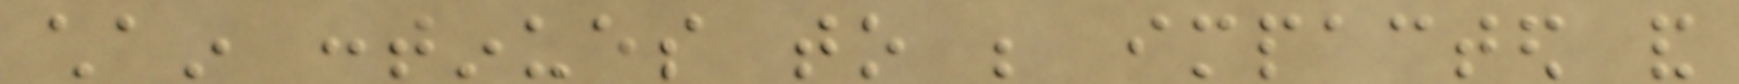chain continues to be impacted and
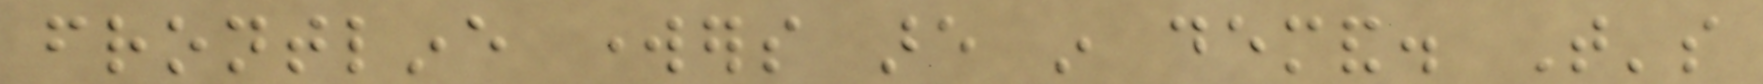frontline workers are in demand. That's
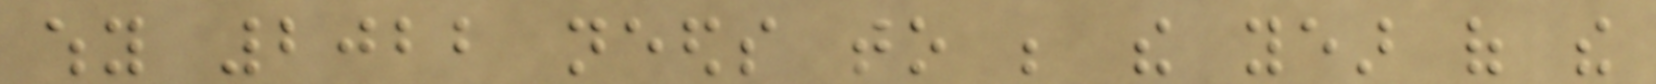why 2022 needs to be the year of the
